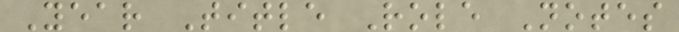Year Title Role Notes
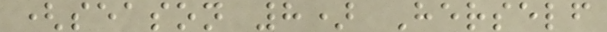(season 8) Herself
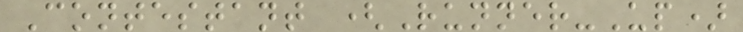Contestant (Runner-Up)
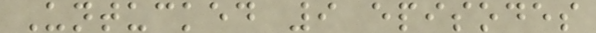Untucked 9 episodes
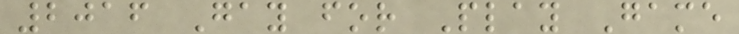2016 Gay for Play Game
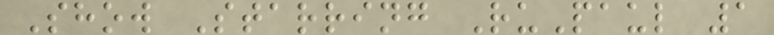Show Starring RuPaul 1
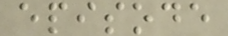episode
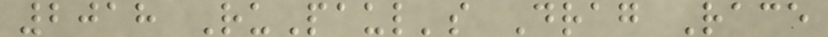2018 RuPaul's Drag Race
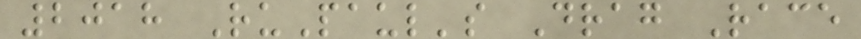2018 RuPaul's Drag Race
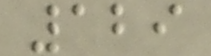129
